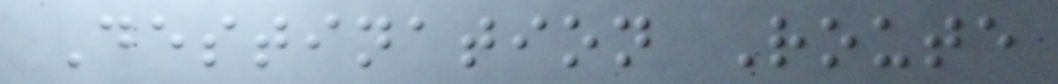Destination Route
